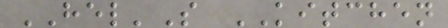HEL'S KITCHEN
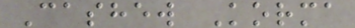Cashew Korma
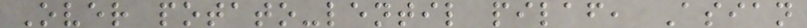Over potato-lentil pilaf, Asian
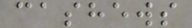cashews
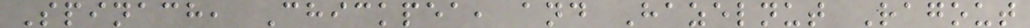Spinach, Chickpea, and Hazelnut Ragout
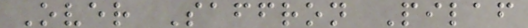Over Saffron Pilaf
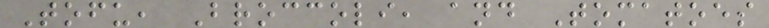Tofu, Broccoli, and Tomatoes
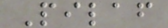Pilaf
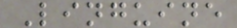Linguine
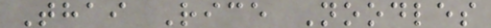Thai Rice Noodles
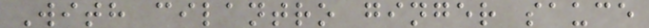With cilantro ginger sauce
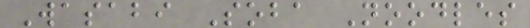Wasabi Soba Noodles
